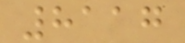8117
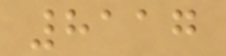8117
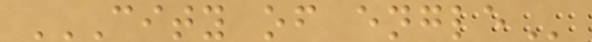CITY OF ENGLE
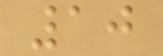10
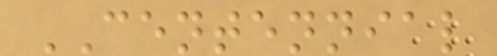CENTENNIAL
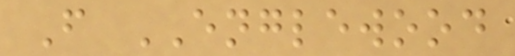F ENGLEWOOD
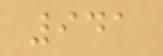941
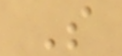S
